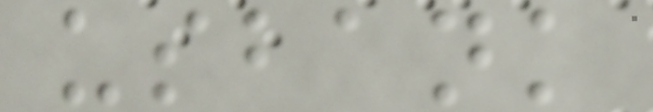usbank
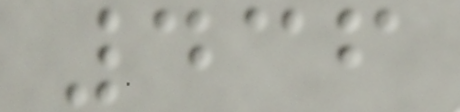436
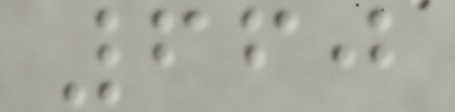660
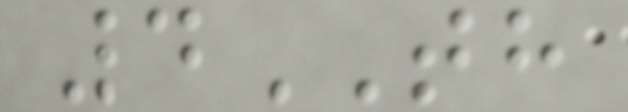4TH
